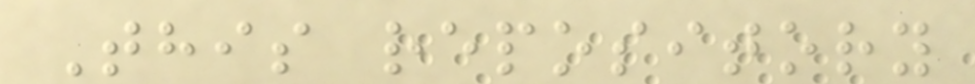This repository
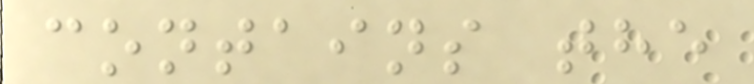contains the
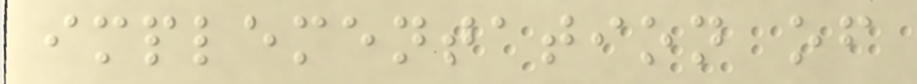implementation of
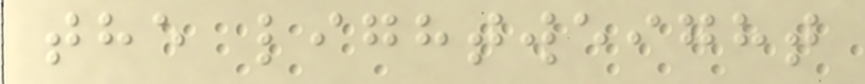the lightweight
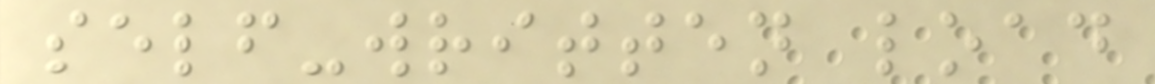self-written load
